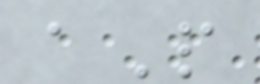aP
